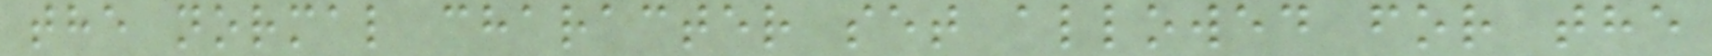the normal character set allowed for the
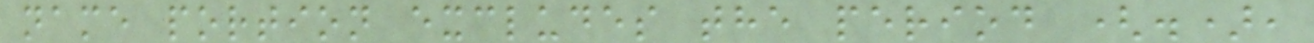name portion excludes the period (.),
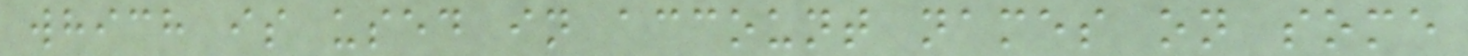which is used in account names on some
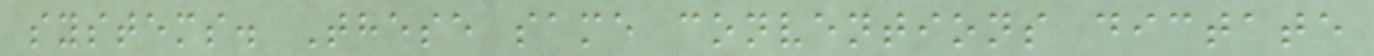systems. These same conventions dictate
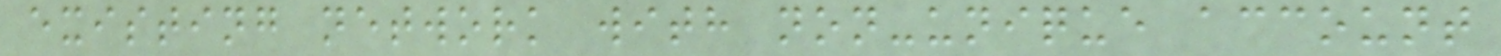existing network with non-unique account
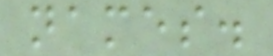names.
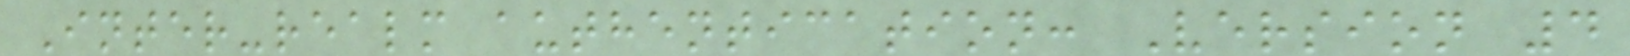Inter-realm authentication: Version 4
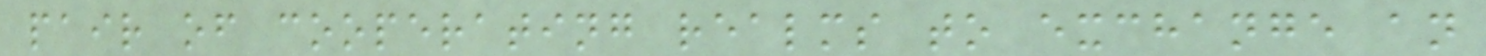pair of cooperating realms to exchange an
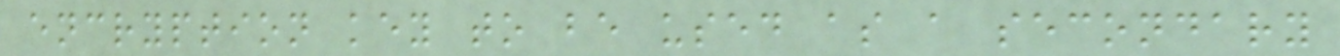encryption key to be used as a secondary
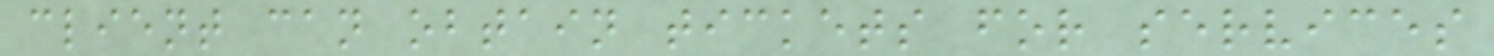client can obtain tickets for services
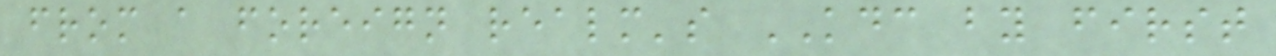from a foreign realm's KDC by first
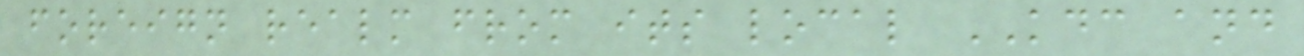foreign realm from its local KDC and
